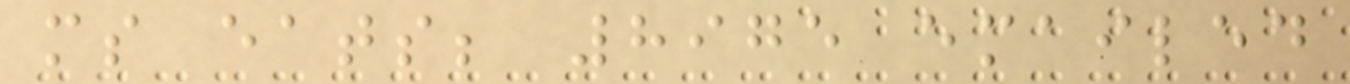ms eats; 8975 emailed
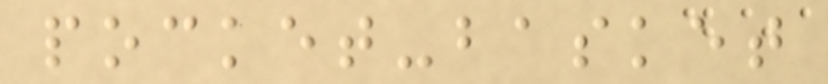pocket-basket
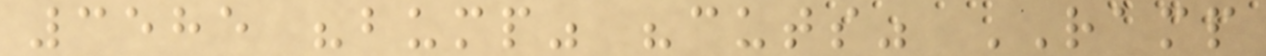3585 "bump" "cuts" RAMP
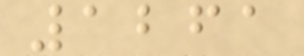1261
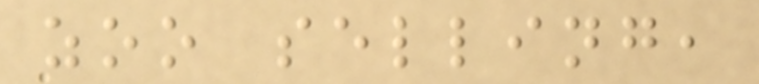zoo selling,
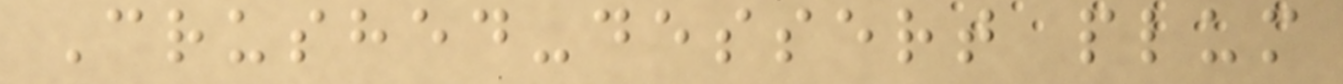Crushed-dessert plum
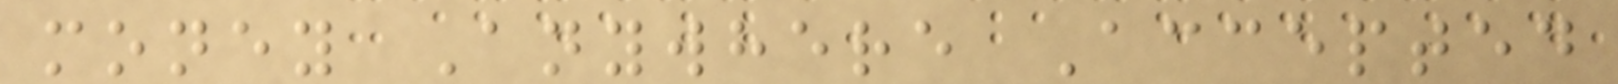money Anywhere Accepted
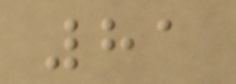81
